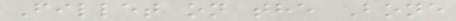Fillet on the Bone
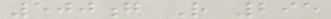500g R 295
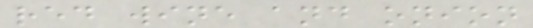red wine and onion
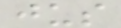jus
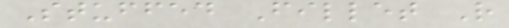Stuffed Fillet R
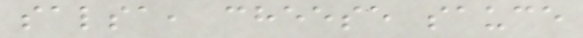salsa, cheese sauce
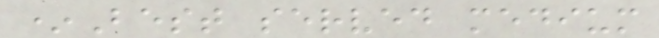*Best served medium
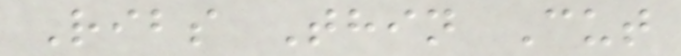Ribs Thin Cut
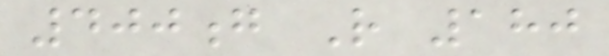400g R 180
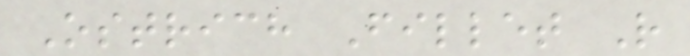Ostrich Fillet R
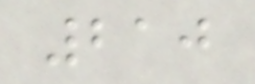210
